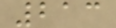213
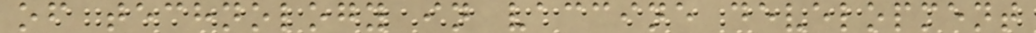of technology in vaccine development
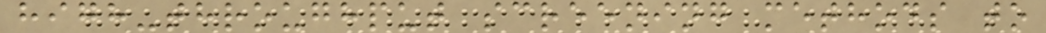high-throughput screening methods to
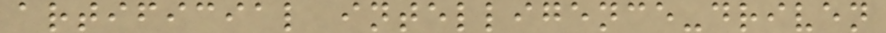artificial intelligence-driven
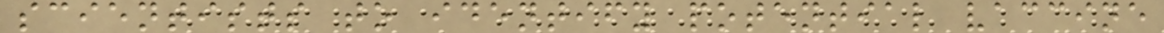scientists to identify potential vaccine
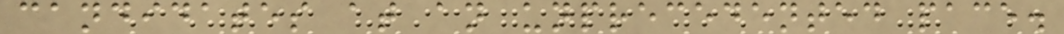candidates at an unprecedented pace.
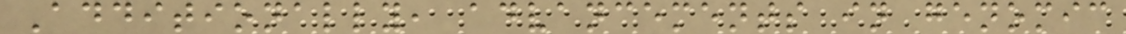Additionally, advancements in genomic
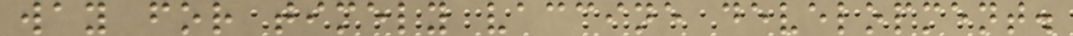way for timely vaccine development.
